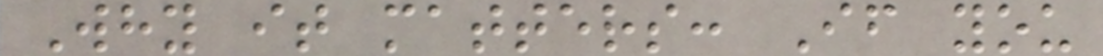Why it matters: If you
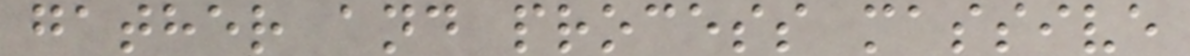gather and process massive
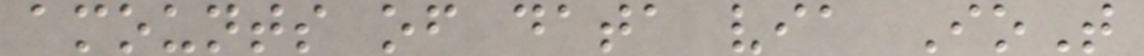amounts of data via IoT
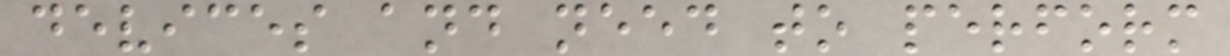devices and need to perform
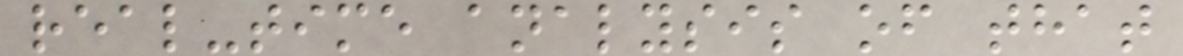real-time analysis of that
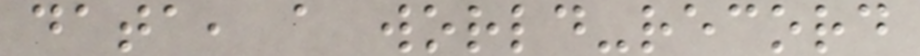data, a world-record
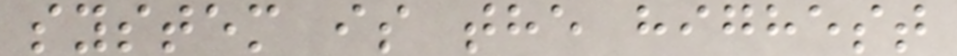system is the highest
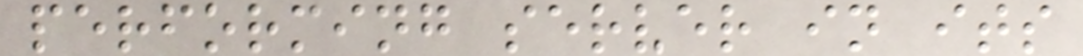performing server in its
